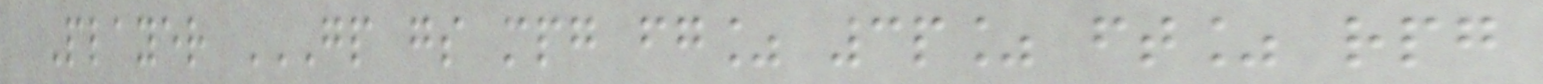Player GP GS MPG FG% 3P% FT% RPG
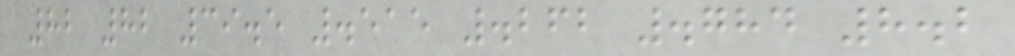82 82 39.5 .515 .262 .784 8.2
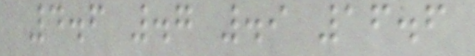4.6 .7 .9 16.6
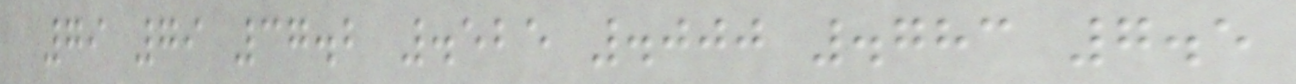79 79 37.2 .525 .000 .783 7.5
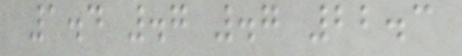1.4 .7 .7 22.3
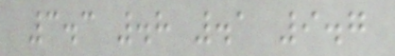3.3 .8 .1 9.7
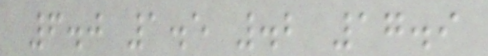6.0 1.5 .2 17.9
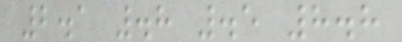2.1 .8 .5 8.8
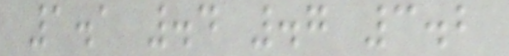1.1 .4 .7 3.2
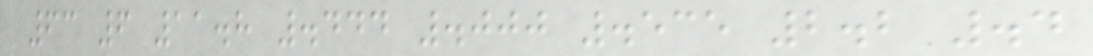63 6 11.8 .444 .000 .535 2.2 .4
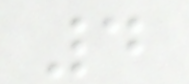4
